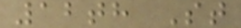12th St
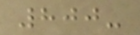800-
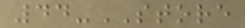44-STORE
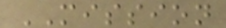MISSION
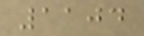1104
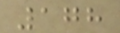178
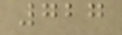727
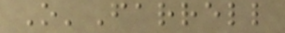O'Farrell
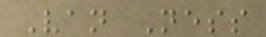Van Ness
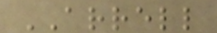ARRELL
